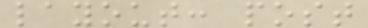layout: post
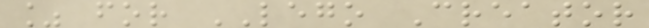% for LEGO Creator
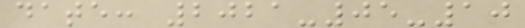date: 2021-05-10
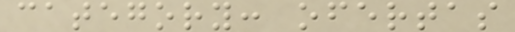category: ofertas
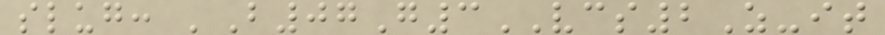slug: 'B07G3VCS2Z-it
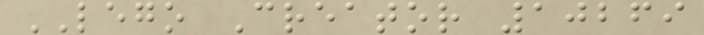LEGO Creator 10269
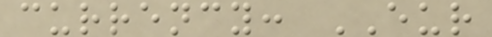currency: EUR
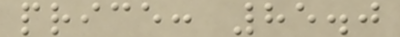price: 85.0
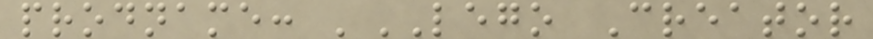prodname: 'LEGO Creator
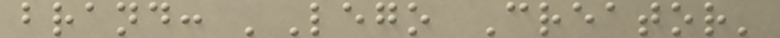brand: 'Lego Creator'
